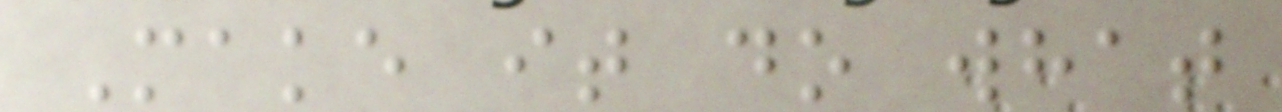Make it do what
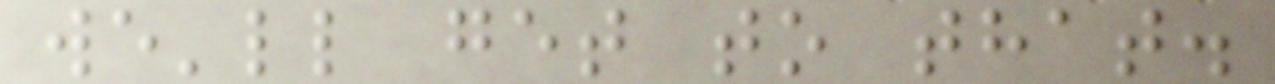we'll get to that.
